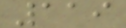119
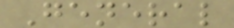General
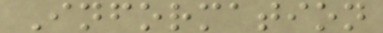Information
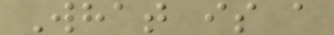What is a
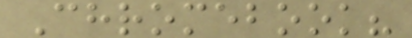Chromebook?
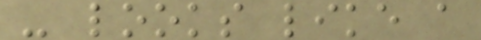- looks like a
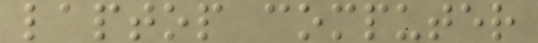laptop computer
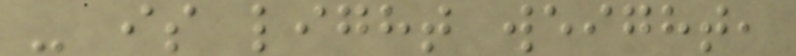- is light weight,
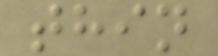thin
